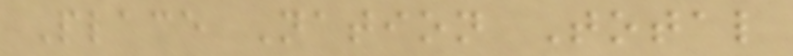Place Nation Total
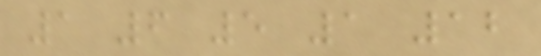1 6 5 1 12
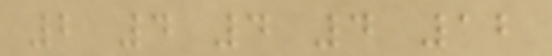2 4 4 4 12
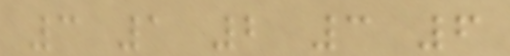3 1 2 3 6
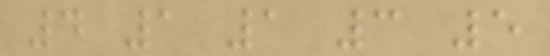4 1 1 3 5
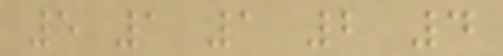5 1 1 2 4
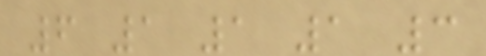6 1 1 1 3
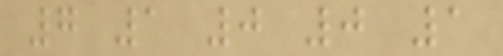7 1 0 0 1
